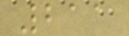211
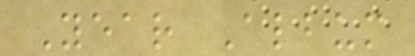Year Album
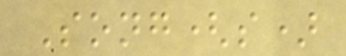Song(s)
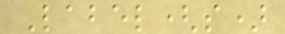Label(s)
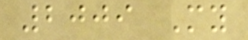2009 My
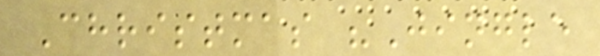Christmas "Jingle
